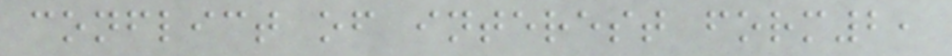conflict of interest form2,
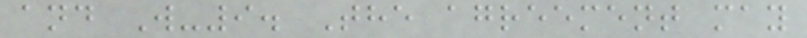and W-9. The agreement may
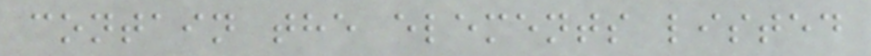contain the elements listed
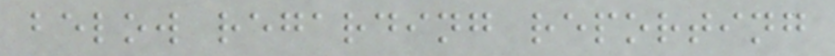below regarding reporting
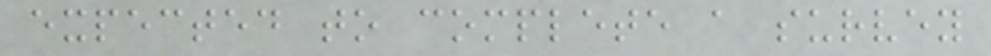expected to complete a survey
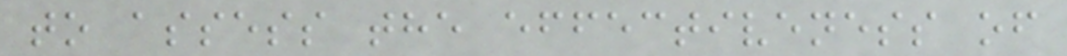to assess the effectiveness of
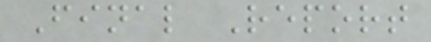Final Report
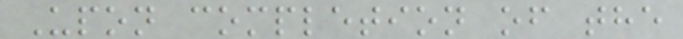Upon completion of the
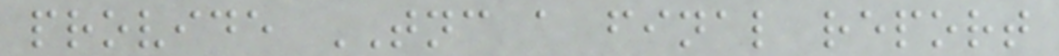provide TNC a final report
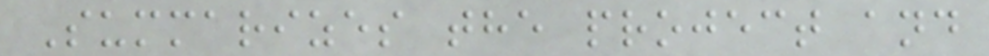Summarizes the project and
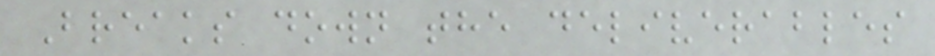Breaks down the deliverables
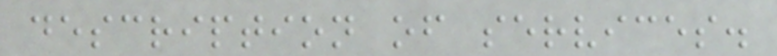description of services.
